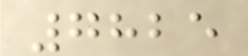7825
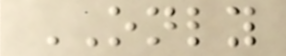ONLY
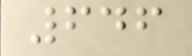646
